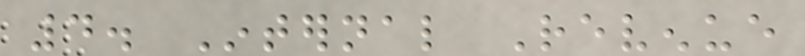4. Internal Revenue
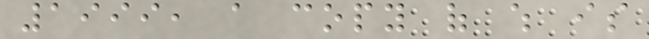1999, a copy of which is
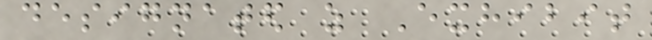designated as Exhibit
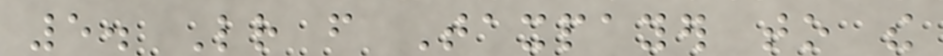5. Letter from Taxpayer to the
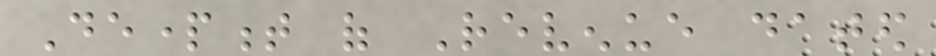Department of Revenue dated
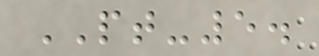PT-5.
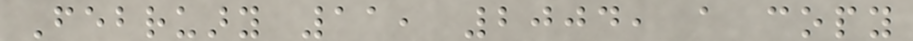February 11, 2004, a copy
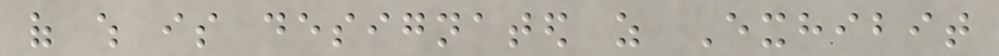of which is designated as Exhibit
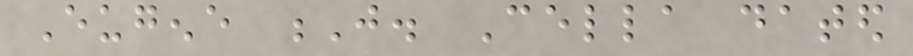Eugene J. Cella dated
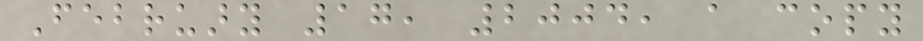February 17, 2004, a copy
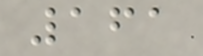161
